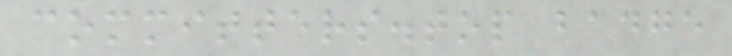committers.top badge
